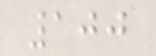100
